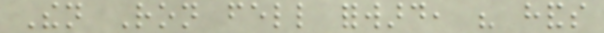Then Ron fell forward, his hands
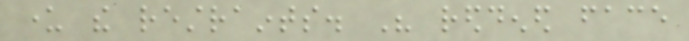under the restraints. His reddened face
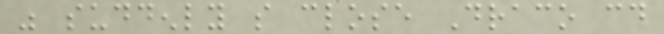was suddenly so close Draco could
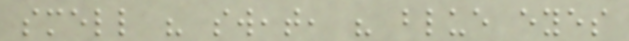smell his sweat, his blue eyes
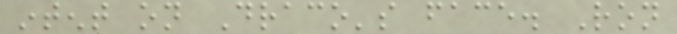intent on Draco's face. Ron
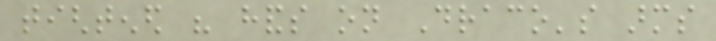tightened his hands on Draco's arms
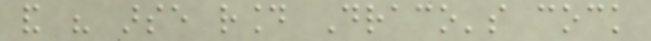and his arse round Draco's cock
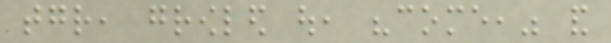together, growled out, "come," and
